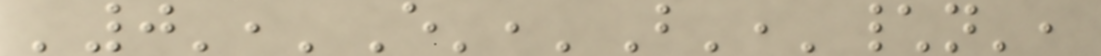'0','E','B','\n',
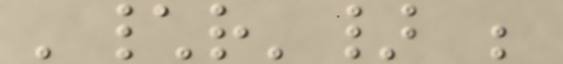'\r'} ;
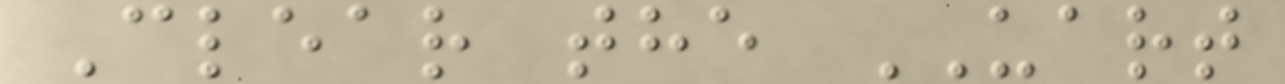Clear the UART
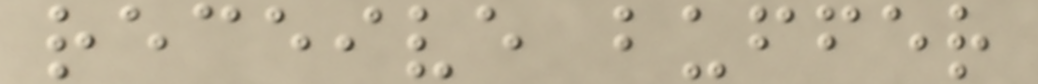receive buffer
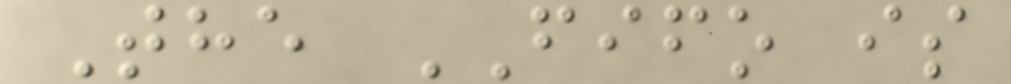The FIFO is
